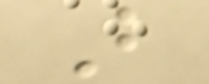B
